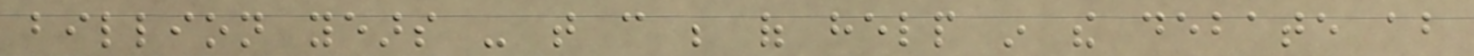billion years - that can be of help in the debate about
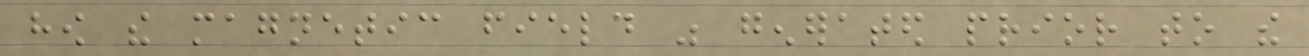how the magnetic field was generated prior to the
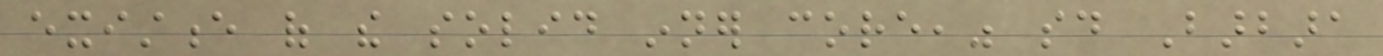existence of the solid inner core," said Barbara
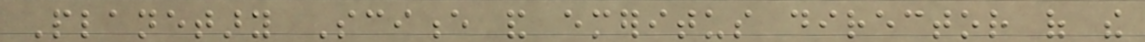Planetary Science and emeritus director of the
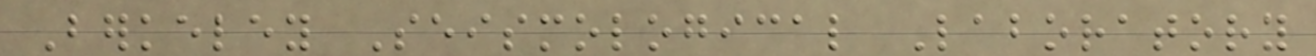Berkeley Seismological Laboratory
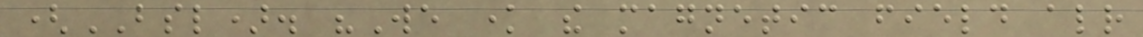(BSL). "We know the magnetic field already
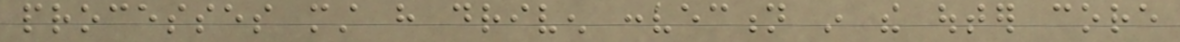processes must have driven convection in the outer core
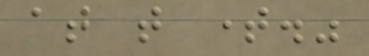at that time."
